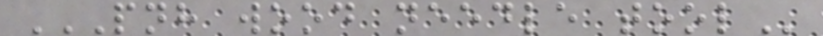PNH WOOD NEEDLE TOOL
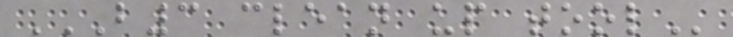B3 CLEAN UP TOOL
